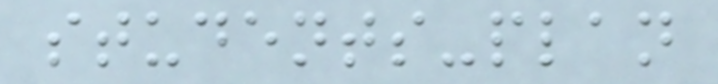students-plan
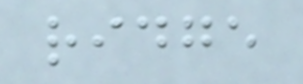ridge
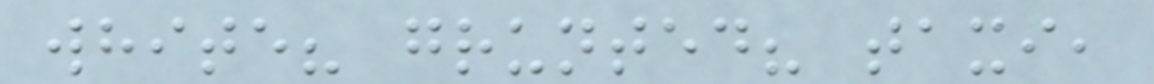white? grunted? taxi,
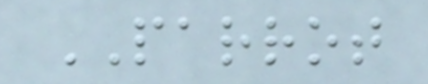PARROT
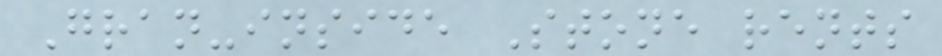Gran-inside Stone rents
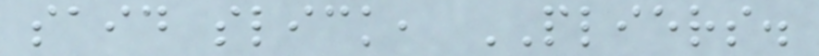said slick, PLIERS.
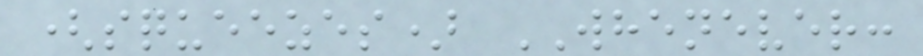(squeezes) WHENEVER:
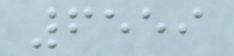6559
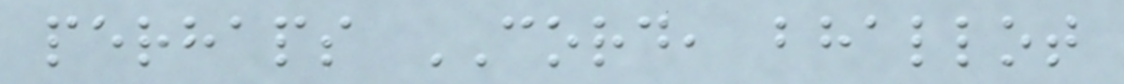perhaps CORD, bhallot
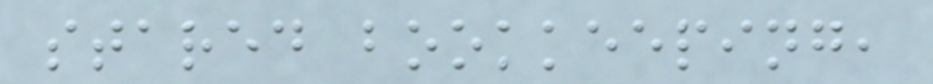stared bookkeeping,
